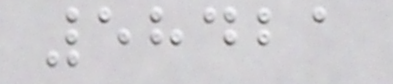58421
